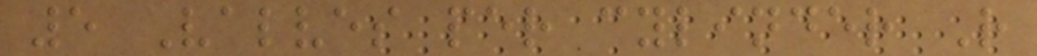5 Valves per cylinder R
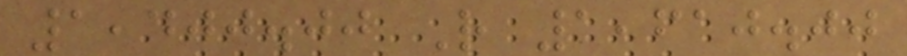1,400.00 R 1,610.00
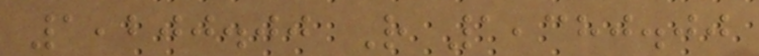1,200.00 R 1,380.00
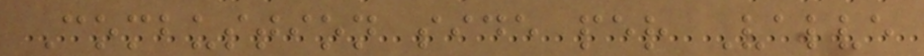Combustion side per Valve
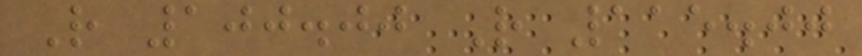R 100.00 R 115.00
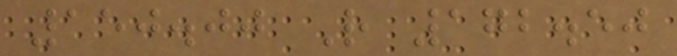150.00 R 172.50
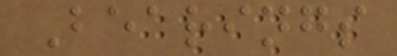Bearings
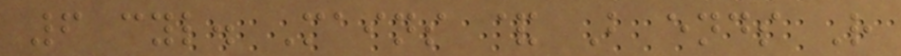6 cyl. Mains & B ends R
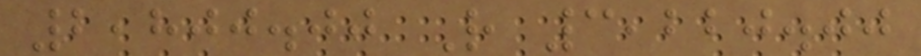2,800.00 R 3,220.00
